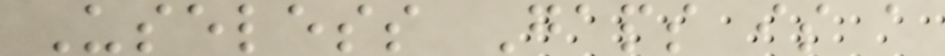Useless Gaps is a
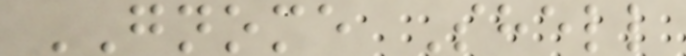GNOME Shell
